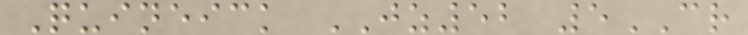Quineick JZ52 5CR
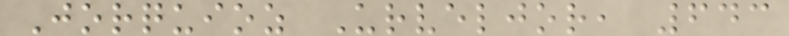Jorquioz Urveljor, 643
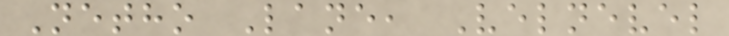Netho Lane, Velnevel
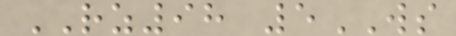RZ98 5WS
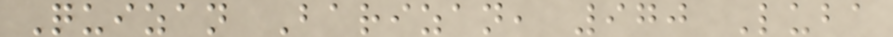Quizan Barizan, 970 Luba
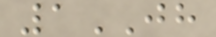1JH
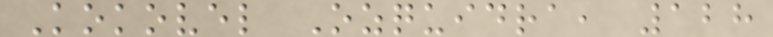Kokovel Ozquidra, 128
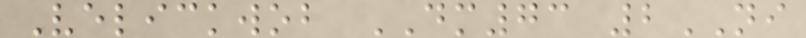Velickwob DM73 2NI
